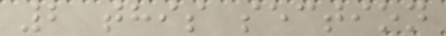2 this section
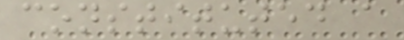constituted a
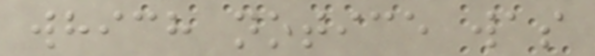which notice was
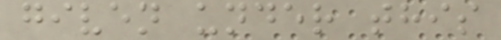given under this
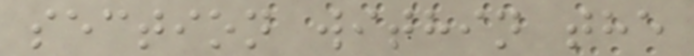section within the
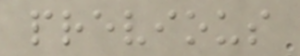previous
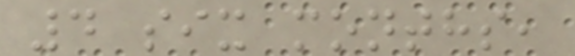4 six months,
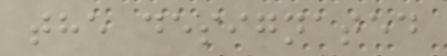the designated
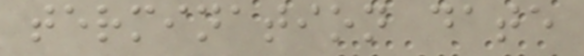termination date
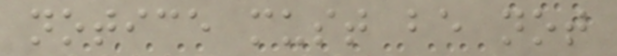notice must be not
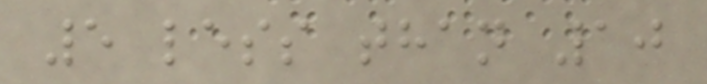5 less than 10
